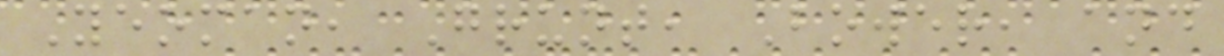Yeoman, Grunt, Bower, and
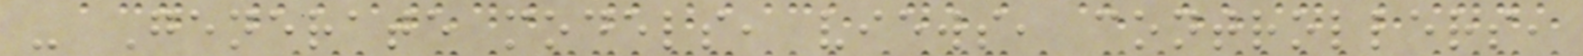- Generate models, views, controllers,
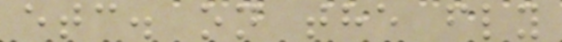etc. on the fly
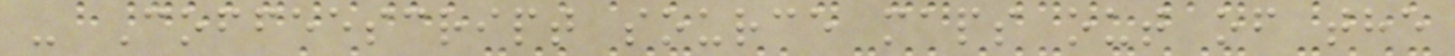- Coffeescript source maps out of the
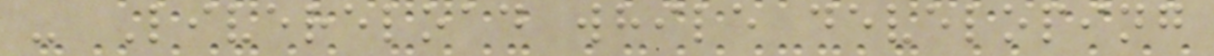- Livereload while developing
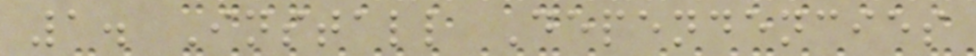1. Install Dependencies
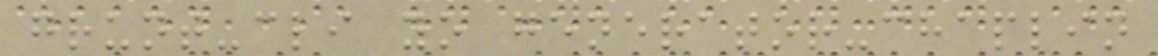grunt-cli yo generator-chaplin
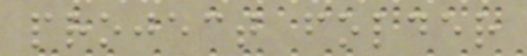project folder
